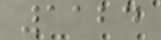1124
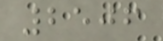2506
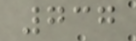737
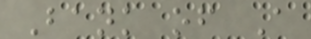Bank of A
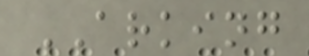ARKING
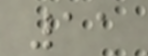11
